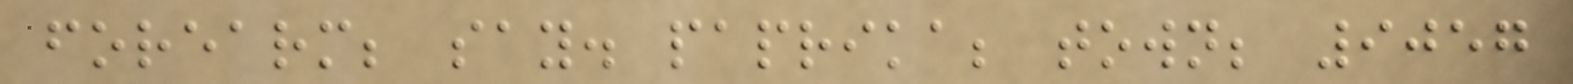forearm; say. paprika; town; 9057
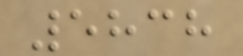5838
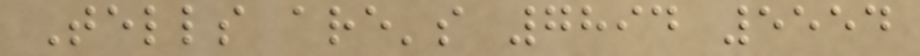Tells are's 7894 5554
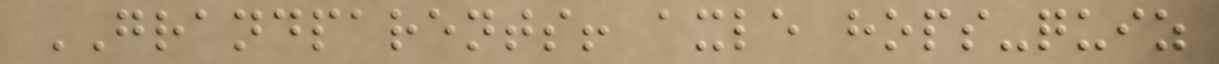GRANDPARENTS! axle hops-quiz
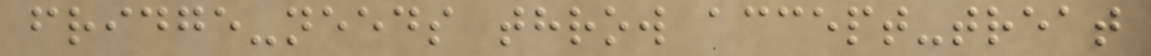fridge-needs throw accept-treat
